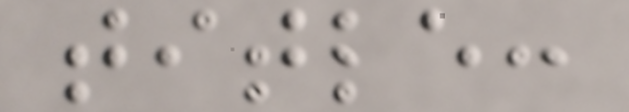title:
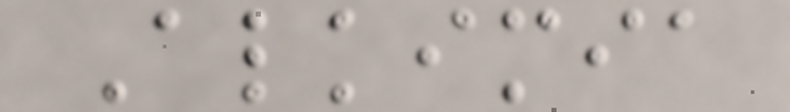Alkimia
